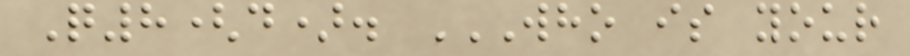Q8(d). WHO IS YOUR
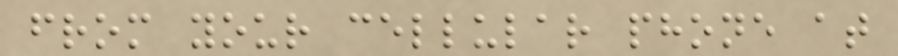from your cellular phone at
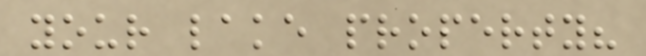your lake property?
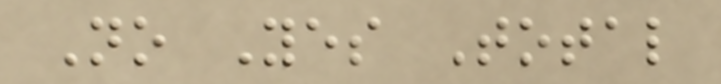No Yes Total
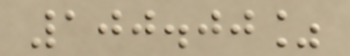100.00%
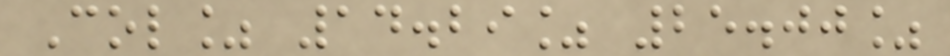Col% 14.29% 25.00%
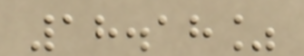18.18%
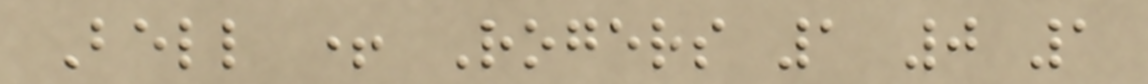Bell + Rogers 1 0 1
